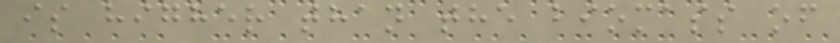is higher than the biomass of
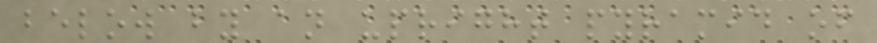below by an upright pyramid of
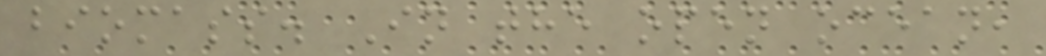biomass. In the open ocean,
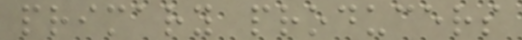primary producers
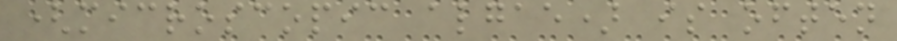(microscopic algae) is often
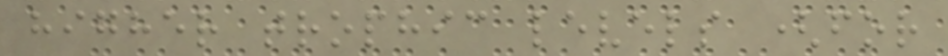higher trophic levels (for
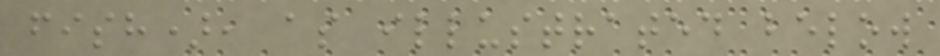fish), as illustrated below
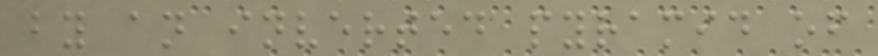by an inverted pyramid of
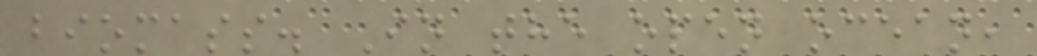biomass. In the open ocean,
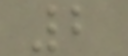2
